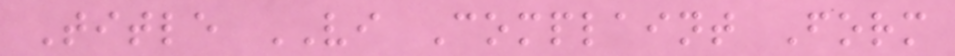Title VI Complaint Form
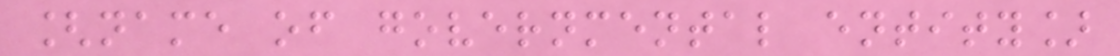[name of governmental entity]
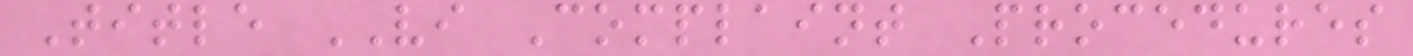Title VI Complaint Procedures
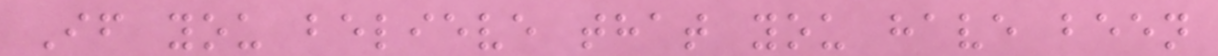If you believe that you have been
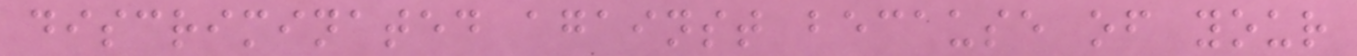discriminated against because of your
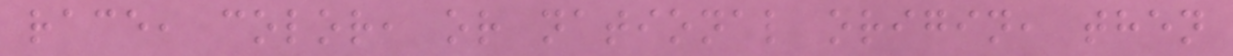race, color, or national origin, then
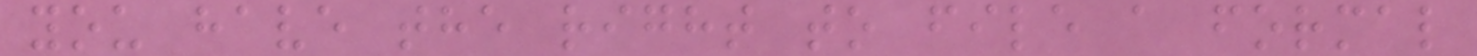you have the right to file a formal
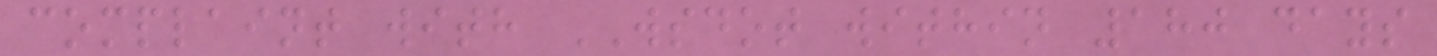complaint with WSDOT within 180 days
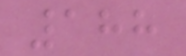188
